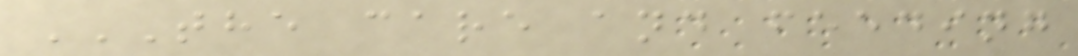THE CARE AND FEEDING
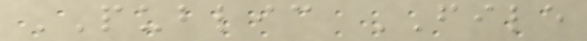PUBLIC FILE
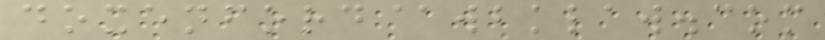doxenford@wbklaw.com
